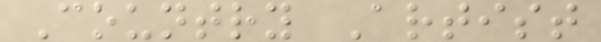Country Artist
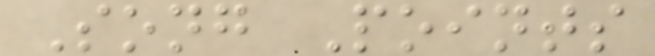Song Points
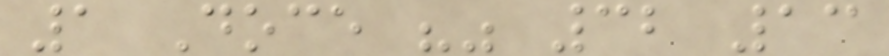1 Doce "" 32 13
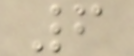6
